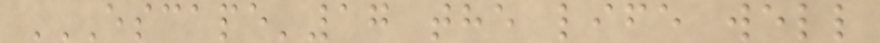ESCAPE'17 THE LIFE WELL
